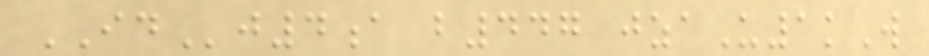IDj4a b447 jzaU1kW
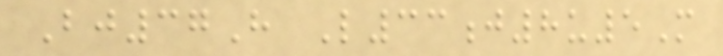Bj37H L33j8u5M
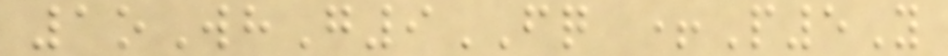1oWhG9FQ +P5Y
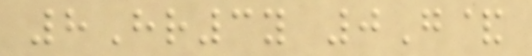8Hr3y 0G&
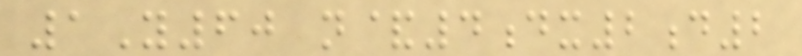1Y60 n&4dx2d2
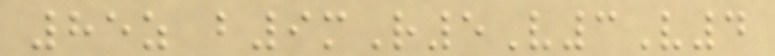85z b9mR5V3V4
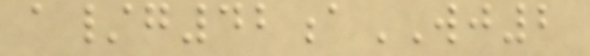a/g42aWJ2
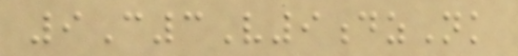9C3V9dzNk
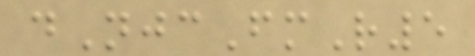dNjcFmR5
